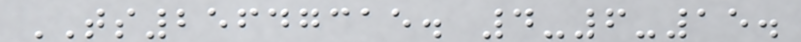TS25647315. 4-6-15.
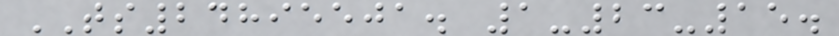TS24895501. 1-23-15.
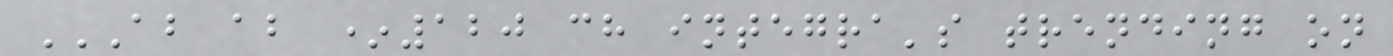AB AB *120 CH INTEGRA'S TRENDING ON
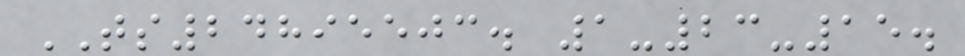TS24895503. 1-23-15.
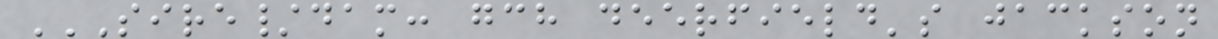SIRE/DAM: GCH DEERFIELD'S JACKSON
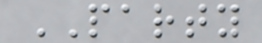PARTY
